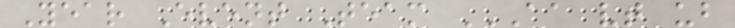Year Event Team AA VT UB
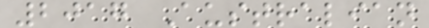2017 Australian
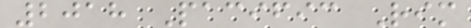2018 Pacific Rim
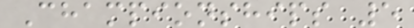Championships 5
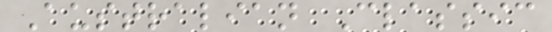Australian Classic
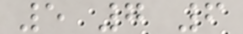5 7 6
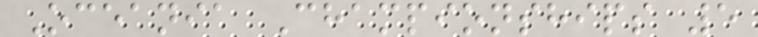Oceania Championships 5
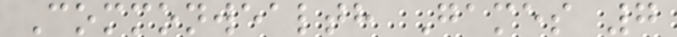Commonwealth Games 7
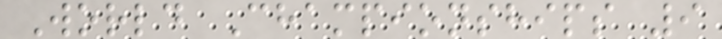World Championships 9
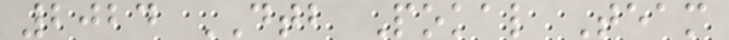2024 DTB Pokal Team
